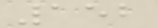152
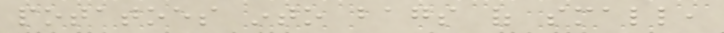potatoes into bags of small,
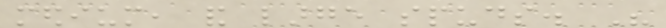medium, and large spuds. His
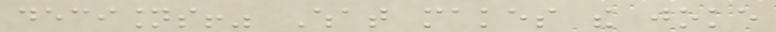decisions!" What makes the joke
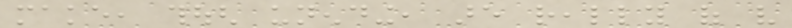make, though unending, are really of very
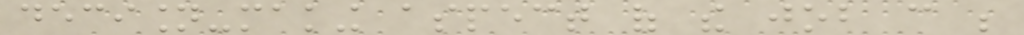decision-making aspect of the job can be
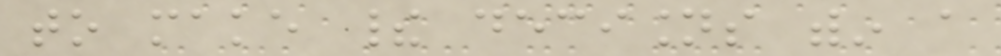to make their decisions within a
